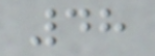48
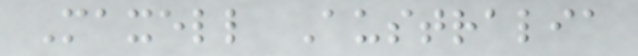Maxell Australia
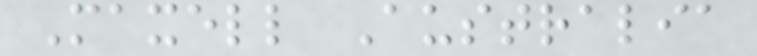Maxell Australia
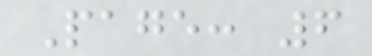Page: 6
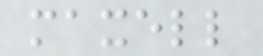maxell
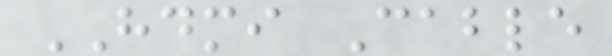HDMI Cable
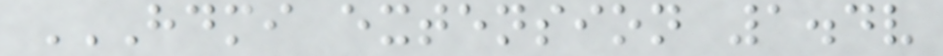HDMI EXTENSION 1.4V
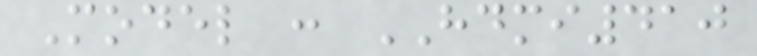Model : HDMI410
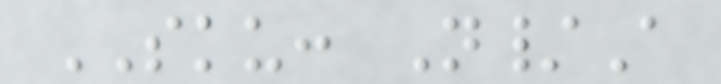SKU: N/A
